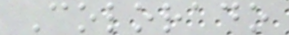Colorado
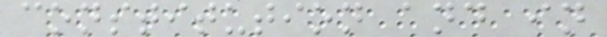constitution and in
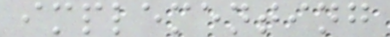implementing
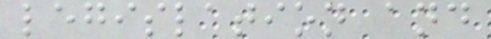legislation and
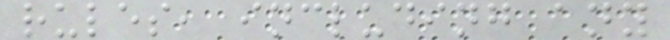rules, including any
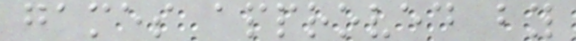games approved by
